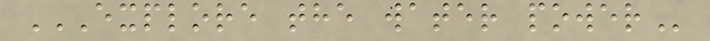EXPLORE THE WATER POWER
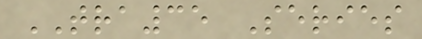TRA35 Series
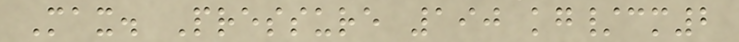Max. Pressure 190 kg/cm2
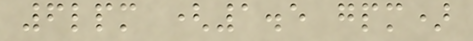6lpm (1.5 gpm)
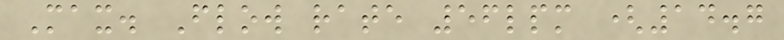Max. Flow rate 56lpm (14.7
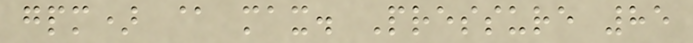gpm) @ max. Pressure 85
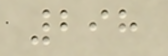298
